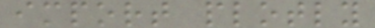import plotly
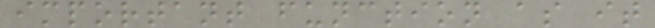important function as it
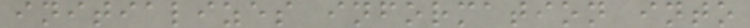initializes information into
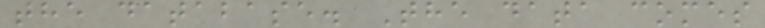the database. The data comes
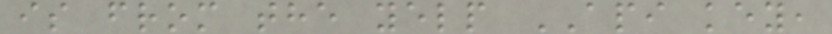is from the yelp API key,
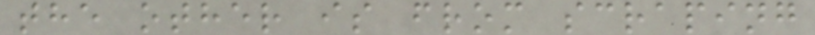the other is from scraping
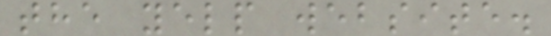the yelp website.
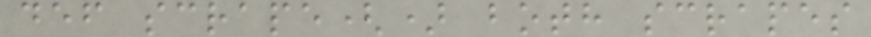def scrape() both scrapes
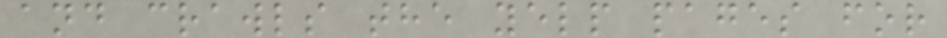and crawls the yelp pages for
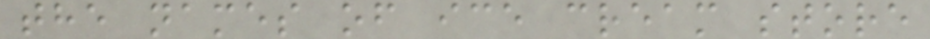the names of ice cream store
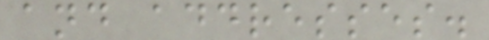and addresses.
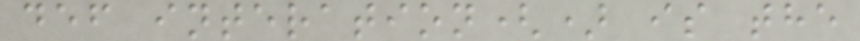def interation() is the
